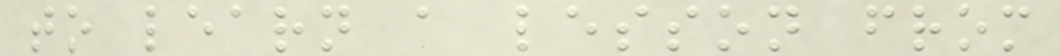to learn a lesson from
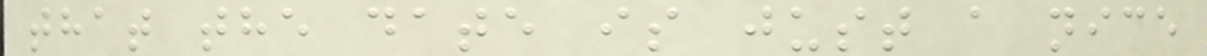that the date is just a nice
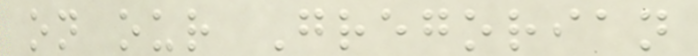on our Gregorian
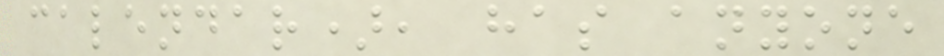calendar), has anyone
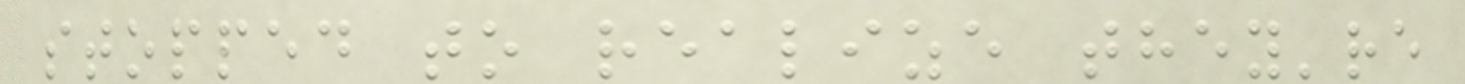stopped to realize they're
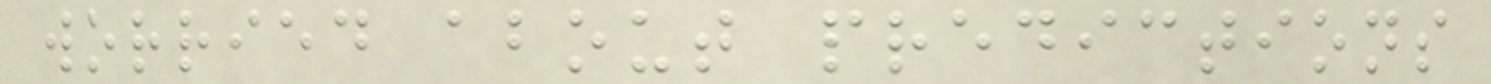worried about predictions
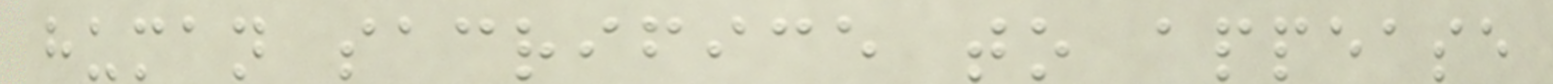human sacrifice to appease
